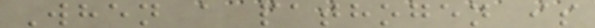When a pathogen is
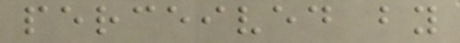perceived by
